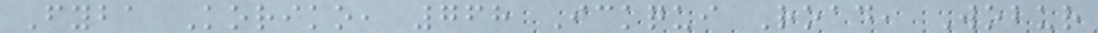Fyba Koriko, 768 Ickqui Road, Wobur
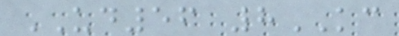UD56 8KC
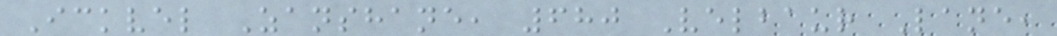Ickvel Zanshane, 680 Velbaur Lane,
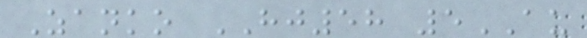Zanko HJ58 5AU
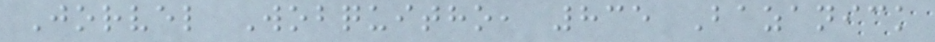Jorvel Wobquitho, 835 Bazanick
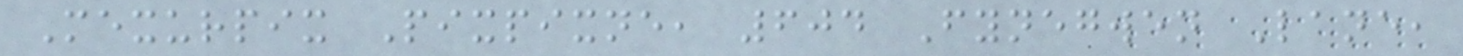Mexurpix Pixpixne, 604 Fynegwen Lane,
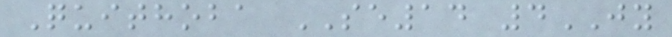Quithoba SE14 4JY
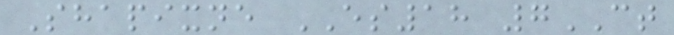Shapixne ES18 7CT
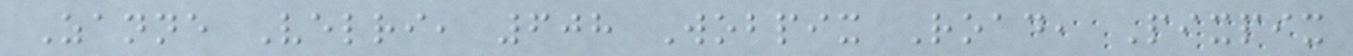Zanne Velri, 608 Wobpix Road, Pixpix
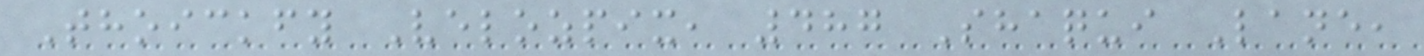Thoickfy Velozpix, 487 Shaqui Lane,
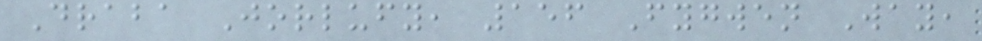Draba Jorlufy, 156 Fygwen Way,
